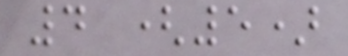4 (5)
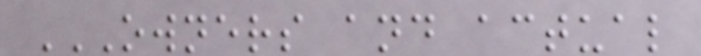OWNERS AND ACTUAL
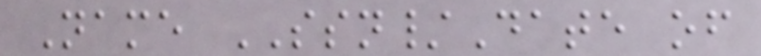Name SSN/Date of
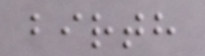birth
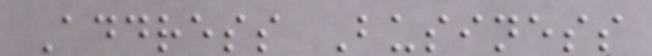Address Business
